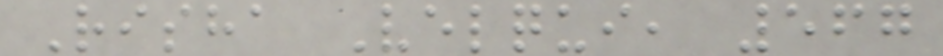Risha Velqui, 567
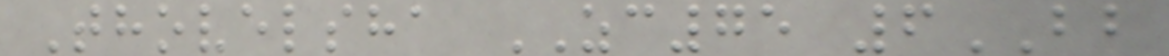Thovelsha ZC75 6BB
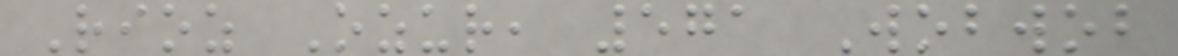Rioz Ozur, 571 Wobwob
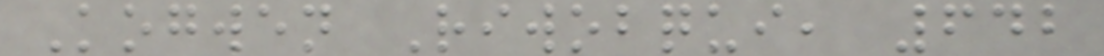Kogwen Riwobqui, 642
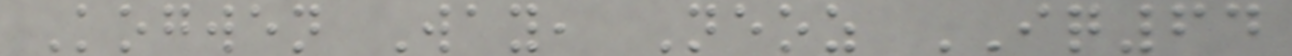Kogwen Way, Neoz IQ64
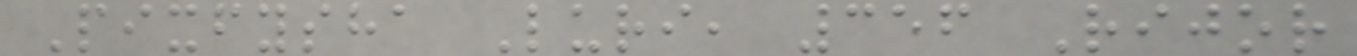Pixfysha Luri, 356 Rijor
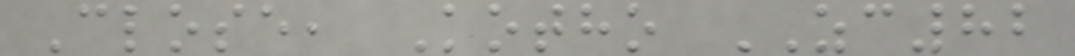Close, Kotho ZC82
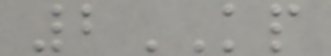2KP
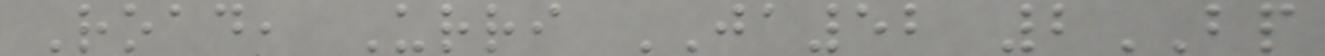Road, Urri JA52 2BP
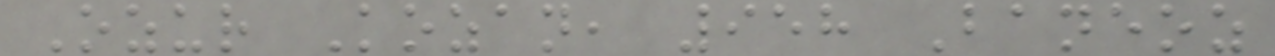Ozur Kozan, 958 Baneoz
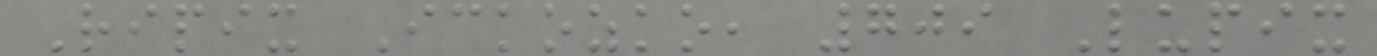Ripix Ickozko, 709 Lupix
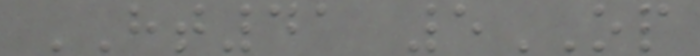HT41 5OP
